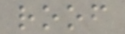roof
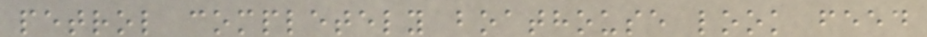petrol completely boathouse look feed
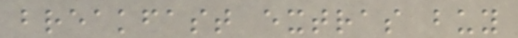breakfast extras buy
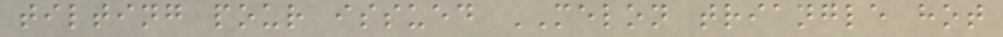tilting pour issued MELON triangle hot
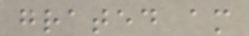grated am
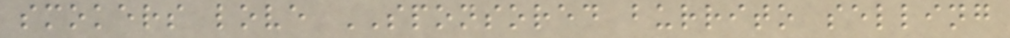smokers love SPONSORED burrito selling
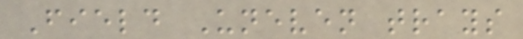Field Uneven trays
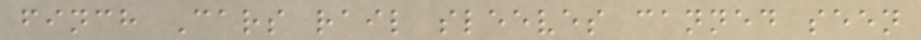finch Cars rail sleeves canned seen
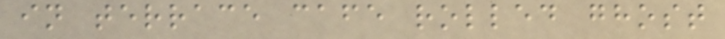in terrace cafe rolled ghost
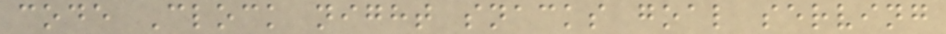code Clock night snacks goal serving
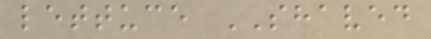lettuce SHAVED
